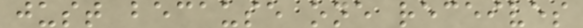just because one receives
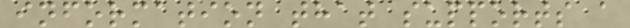information that supports a
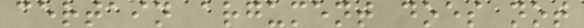certain argument does not
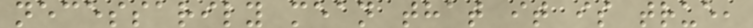necessarily mean that it is true,
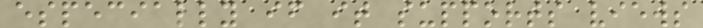especially if it supports views
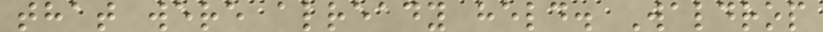that were already held. Waldrop
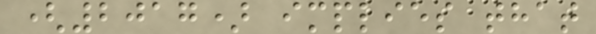(2017) implies that
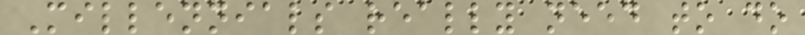Millennials really need to do
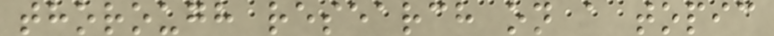thorough research on a topic
